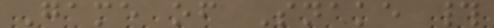Game of Snake #
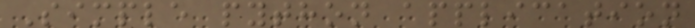Simple python application
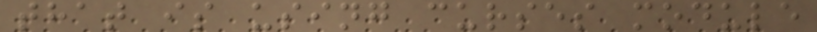that is using curses module
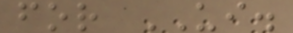for UI.
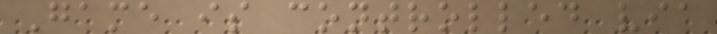Game is controlled via
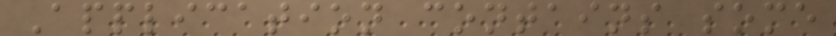Application contains some
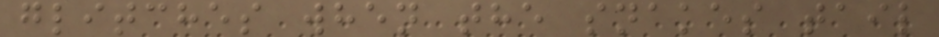glitches when the snakes tail
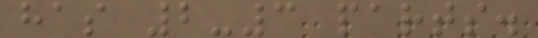has 2-3 parts.
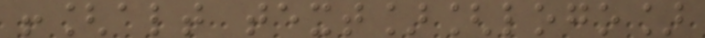![alt text][logo]
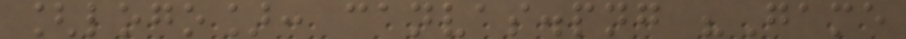[logo]: canvas.png "Game
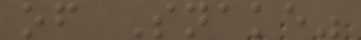of Snake"
